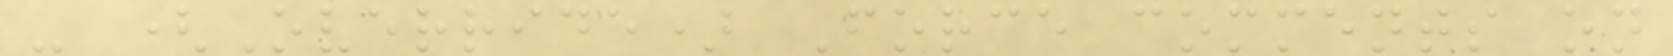- (Override) Force comments on
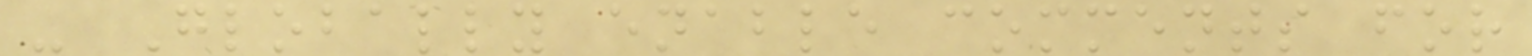- Globally enable comments for
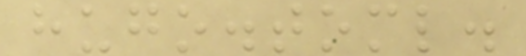hugo.toml.
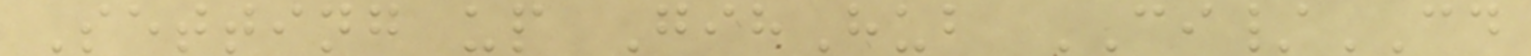Setting up GihHub CI/CD
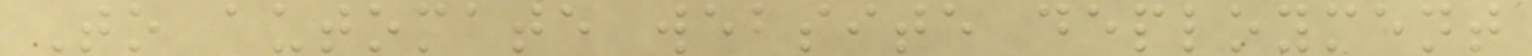To automate website deployment
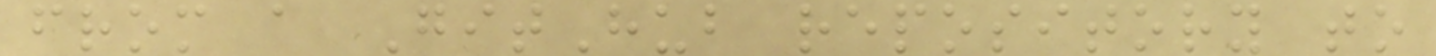from a GitHub repository to
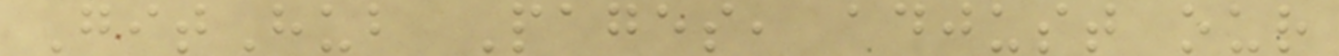GitHub Pages, adjust our
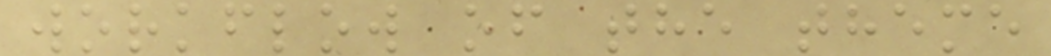workflow of the theme
